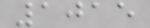1015
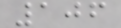106
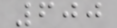600
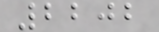2202
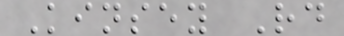Kinsey Rd
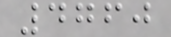4760
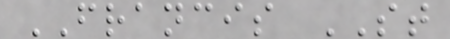FRANCIS ST
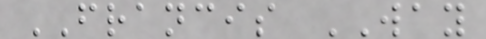FRANCIS WAY
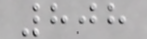808
